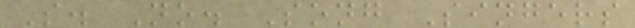S. No. Song Singers
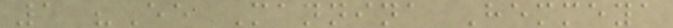1 "Ee Mannina Hemmeya
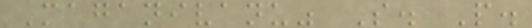Maganivanu" S. P.
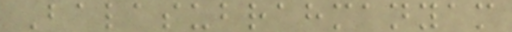Balasubrahmanyam
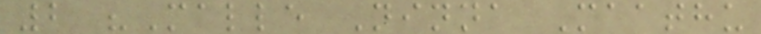2 "Malle Ninna Maathu
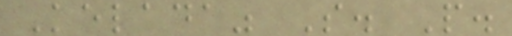Kelada" S. P.
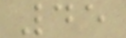45
